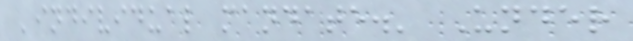'individual mandate.' Under
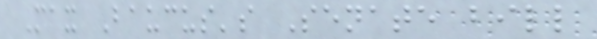Max Baucus's Senate bill
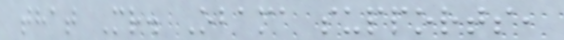that Mr. Obama supports,
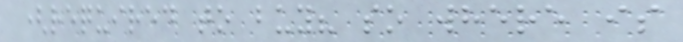(required to buy? so where is
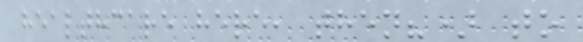healthcare here, then?) to
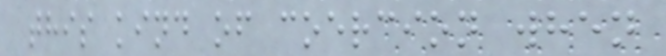this kind of coercion when
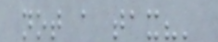not a tax?'
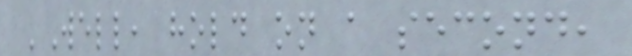'Well, hold on a second,
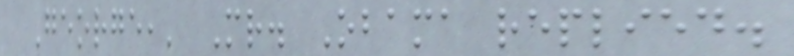George,' Mr. Obama replied.
